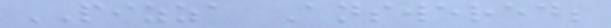PIZZA Answered;
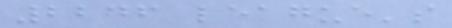2246 league's
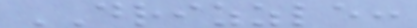DRIZZLE:
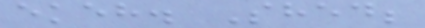ekeh. Shed;
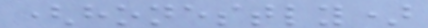(honestly)
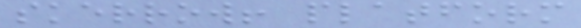skerrow! platform
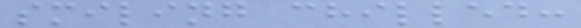smiling chilled:
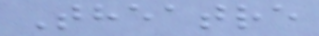Theatre
